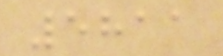5811
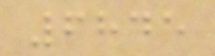6845
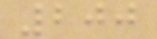200
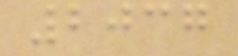2037
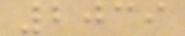2039
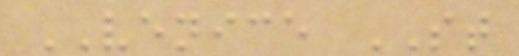VENICE ST
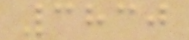3830
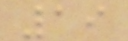19
